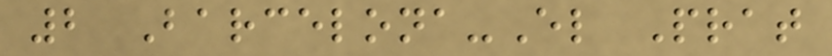2 Barcelona-El Prat
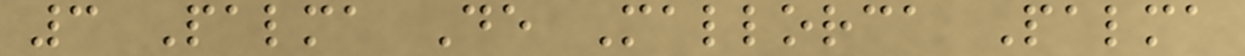3 Palma De Mallorca Palma
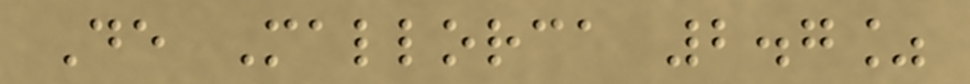De Mallorca 2.7%
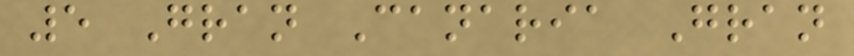5 Gran Canaria Gran
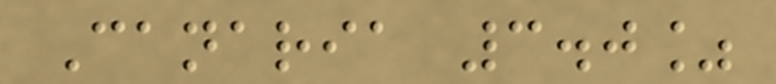Canaria 3.0%
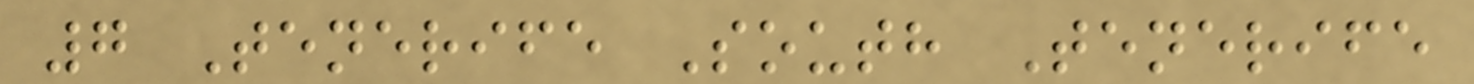7 Tenerife South Tenerife
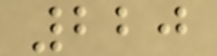220
